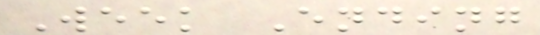Week Ending
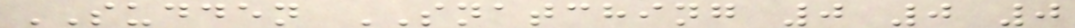SUDDEN SNATCHING 0 0 0
